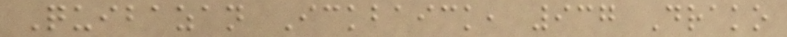Quibazan Ickbaick, 937 Drako
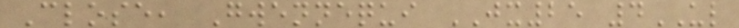Close, Gwennequi JX25 4UL
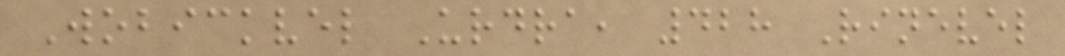Wobickvel Urdra, 428 Rinevel
